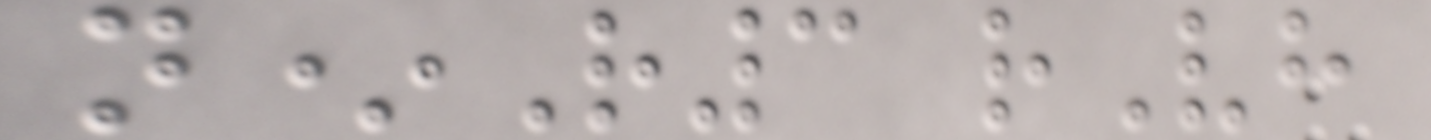n*R3 rVh
